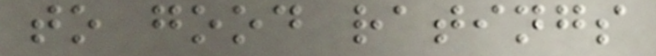to good ratings
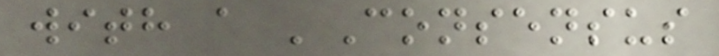with a 'Consensus
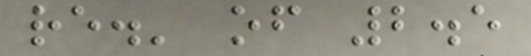re.' of 2.5
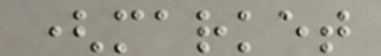(market
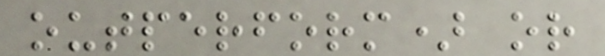outperform) or
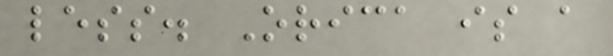less. Orica is a
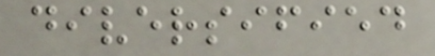diversified
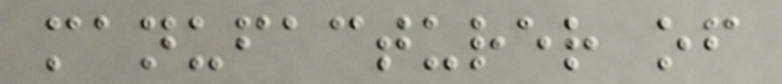manufacturer of
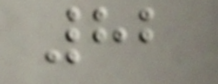82
